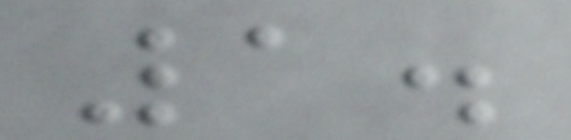1.
